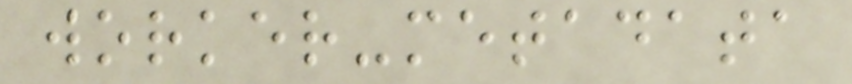worker-metadata
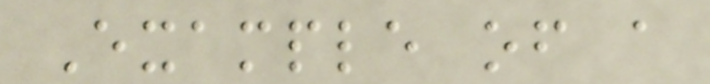Example of a
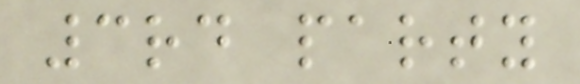3rd party
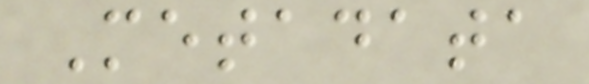Metadata
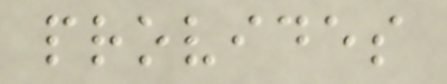provides
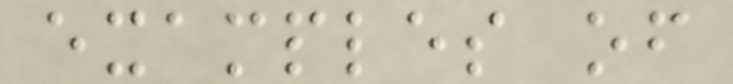examples of
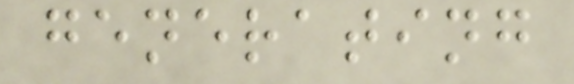generating
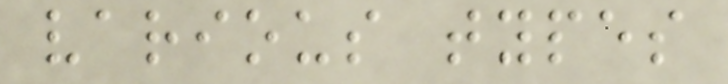various types
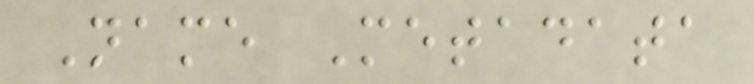Name Metadata
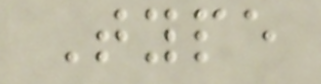Type
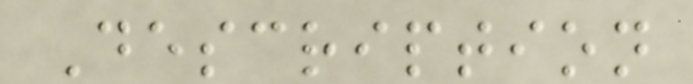Description
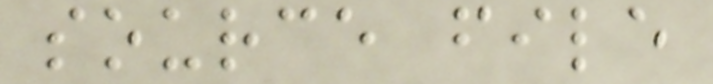source file
